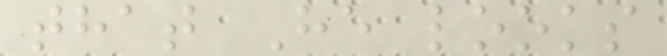that He looks
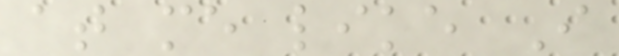at me like I
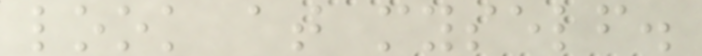look at myself.
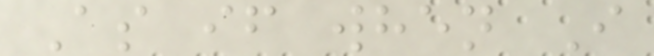As if when I
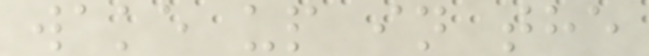wake up in the
